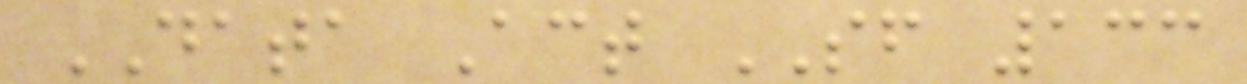DATA Act SF 133
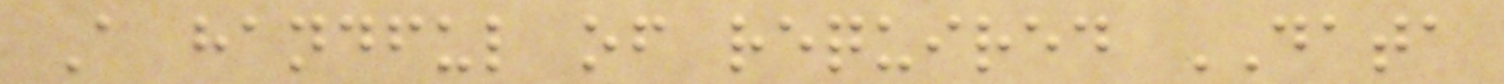A handful of required DATA
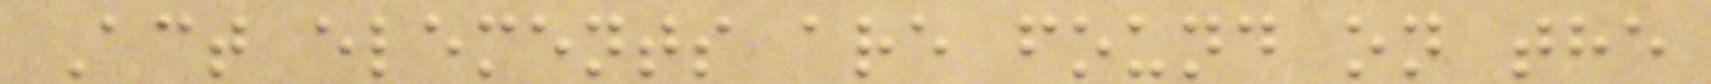Act elements are found on the
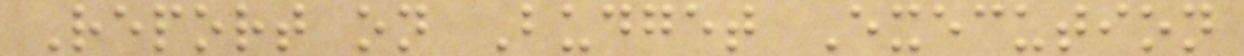Report on Budget Execution
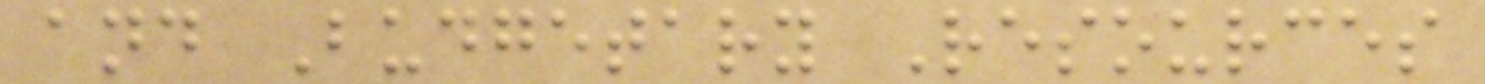and Budgetary Resources
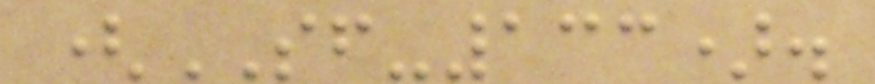(SF-133).
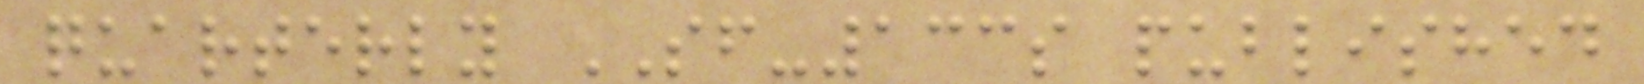quarterly SF-133s published
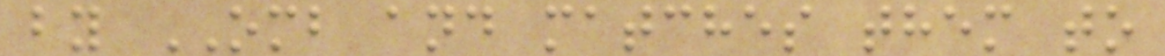by OMB and matches them to
